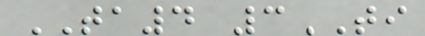TA4 3TI
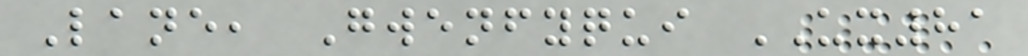Lane, Gwenfyqui UX81
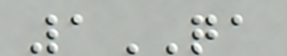1QA
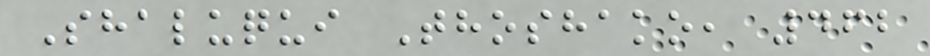Shaluqui Thoshako, 462
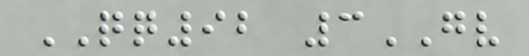QQ92 3GV
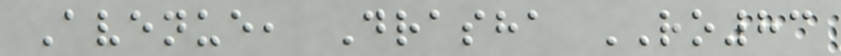Avenue, Drasha RO83
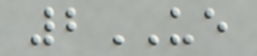2UE
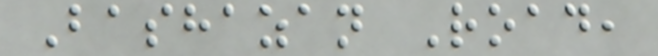Bashazan Road,
